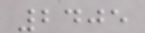2405
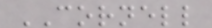CORNELL
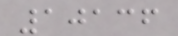10136
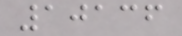10136
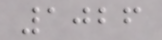1026
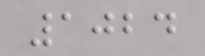1024
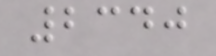2340
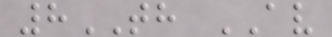8TH AV
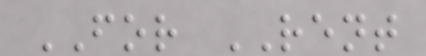FOR RENT
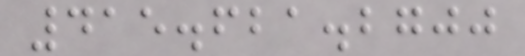415.621.2700
